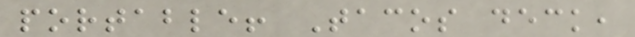portable! Tacos deck,
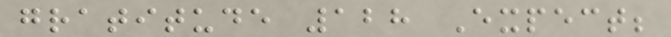gratitude 128 Expect;
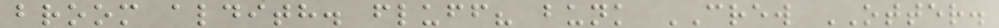broom aldith. fluff? bunk CREW OTTER.
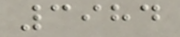3984
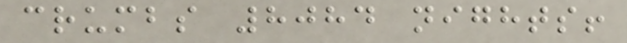crumbs 8084 nights!
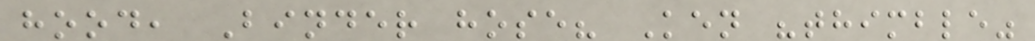hood, Binder hose? Ken "thimble"
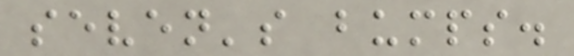seven's bumps.
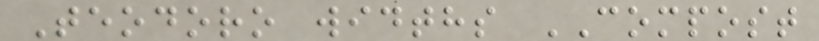Teodoro widths COMPOST
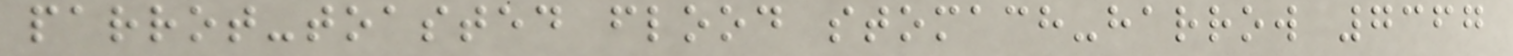parrot-toasted flood stomach-harrow 7367
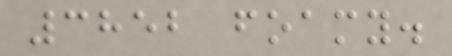3852 foamy.
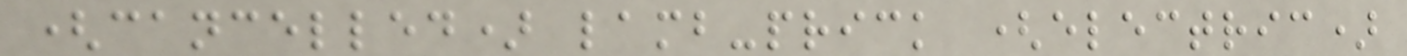(cancelled) lamb-prick (electric)
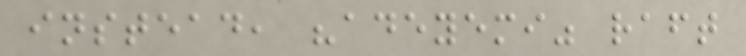instead, "adeyemi" raft
